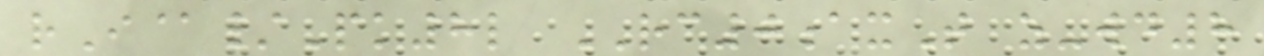rI@/Pk8l RC0axT z-wd8
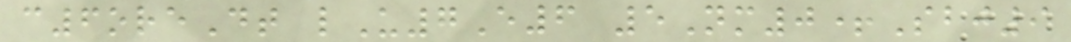c6oreDt lU7E6 5Nm0+Sbj9
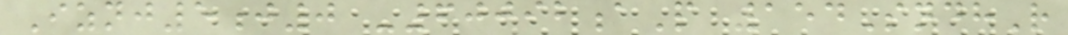Iznj5j0 -60092aP 154SndhR
